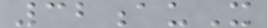32auX
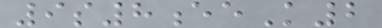9s8eeK2
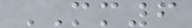MM6
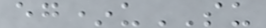eg*uSU
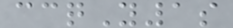ccqY1s
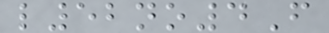l52no4F
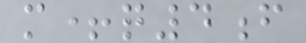m+q4f
